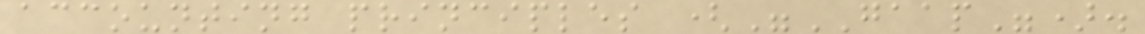accounting principles ("GAAP").
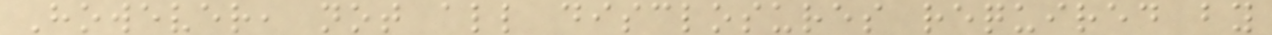However, not all disclosures required by
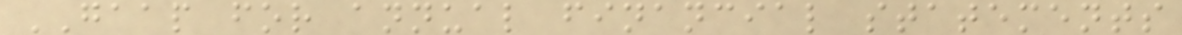GAAP for annual financial statements
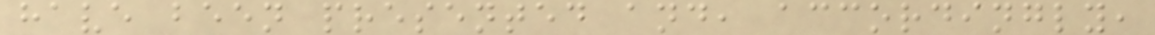have been presented and, accordingly,
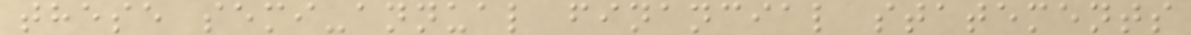these semi-annual financial statements
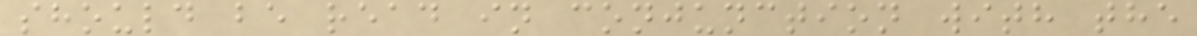should be read in conjunction with the
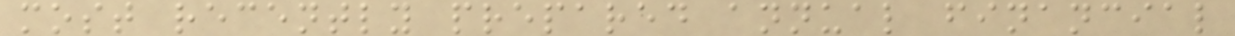most recently prepared annual financial
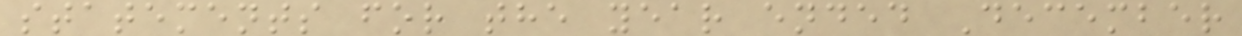statements for the year ended December
